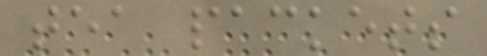tea packets
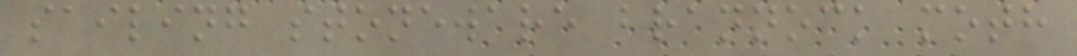sailing stoneware brannock moth
